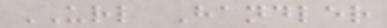URL Handler
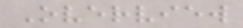Overview
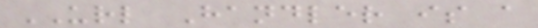URL Handler is a
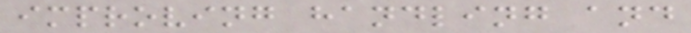improving handling and
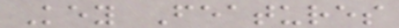Key Features
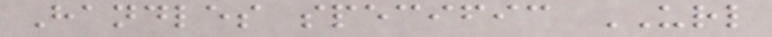Handles specific URL
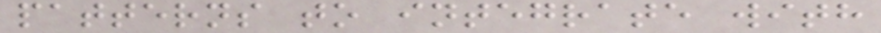patterns to integrate with
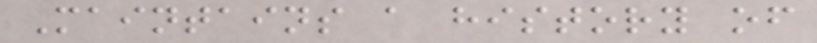Maintains a history of
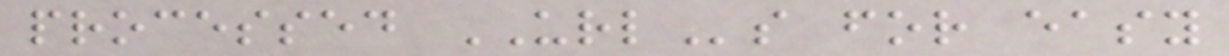processed URLs for easy
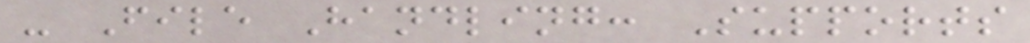- File Handling: Supports
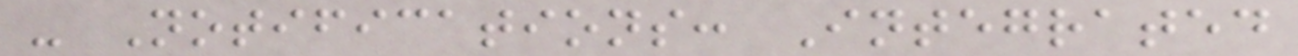- Notifications: Integrated
